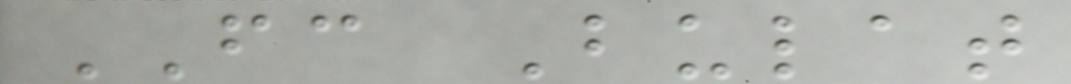FC Bulat
